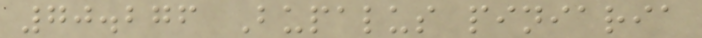70.276 Bupalus piniaria
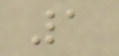1
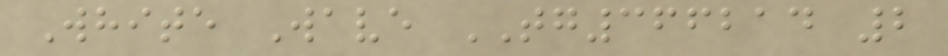White Wave TG366214 2
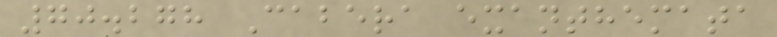70.278 Cabera exanthemata
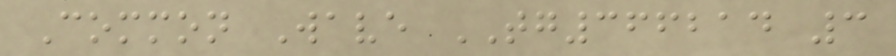Common Wave TG366214 3
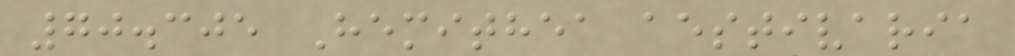70.305 Hemithea aestivaria
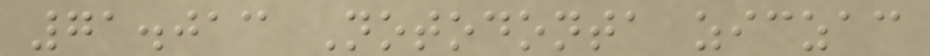71.013 Notodonta ziczac
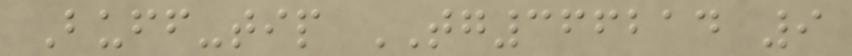Buff-tip TG366214 9
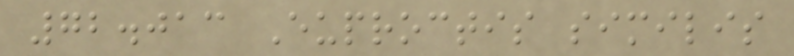72.013 Euproctis similis
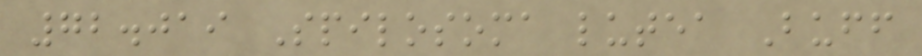72.019 Spilosoma lutea Buff
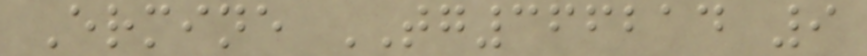Ermine TG366214 9
